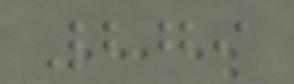279
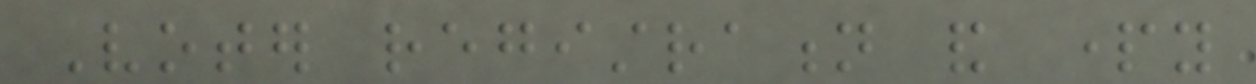Voter registration and party
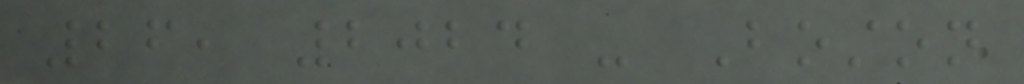26, 2024 - Boston
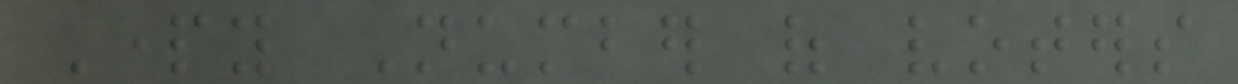Party Number of voters
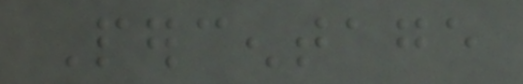Percentage
